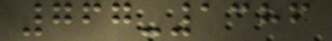767-1386
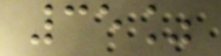35%
